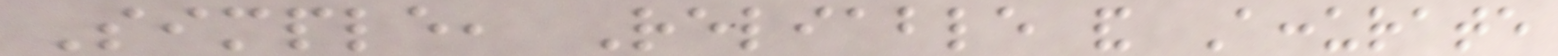Simple, Reliable and Accurate
